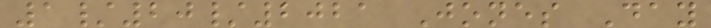1/20/2021 Jones Day
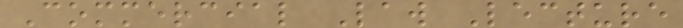Commercial Law Lecture
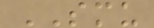SMU
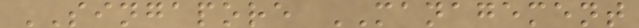SINGAPORE MANAGEMENT
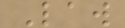Law
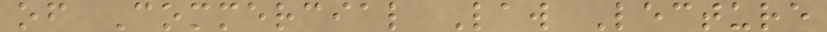of Commercial Law Lecture
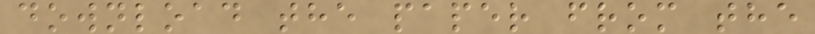download the paper from the
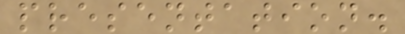presentation.
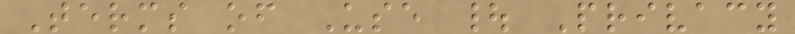Terms of Use | Privacy
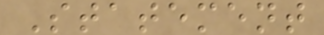Statement
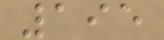195
